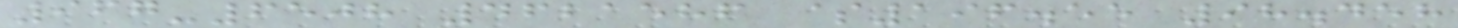967-6508 4621586 $196.55 98.458
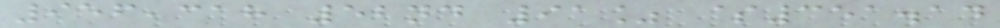956,318 52nd 91% $351.14
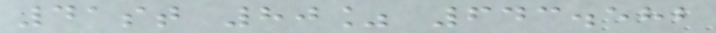41st 80% 643.582
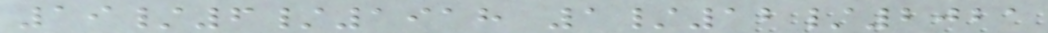19/6/1918 1/12/2021
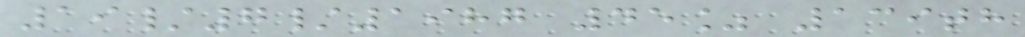19/7/1987 45% 139th
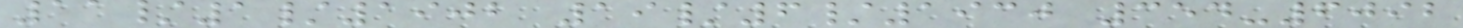11/1/1902 19/6/1930 354-6092
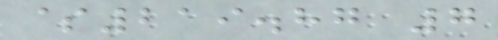$219.87 7
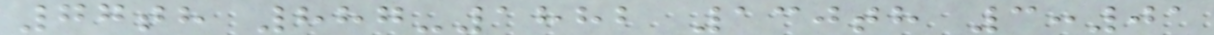77th 887-1882 130th 3:01
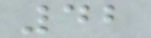42
